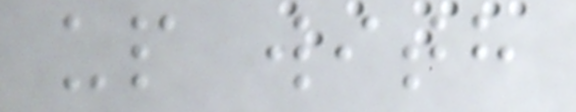up with
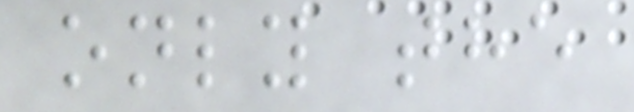only the
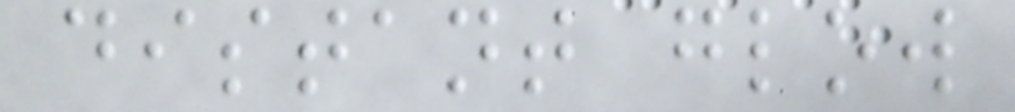distant glow
